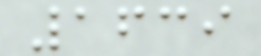1639
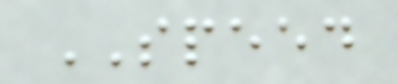SPEED
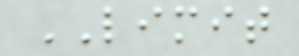LIMIT
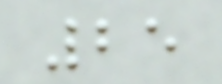25
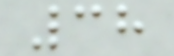38
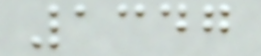1347
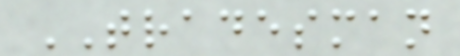TRADESMAN
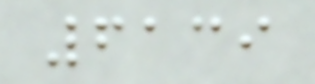6139
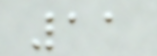11
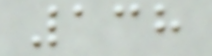138
